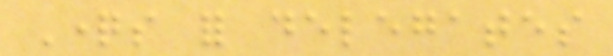Questions for delegates
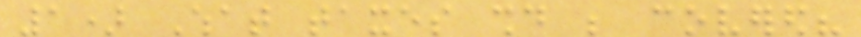1) What taxes should be covered?
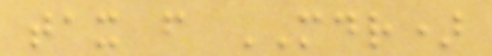tax from MDR)
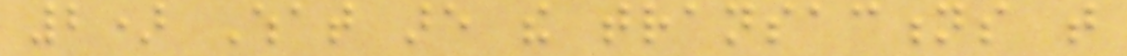2) What are the transactions that
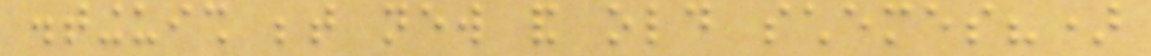distinguish between new and old schemes?)
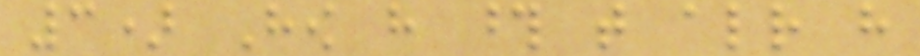3) How have those that already have
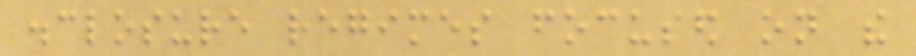disclosure regimes focused on the
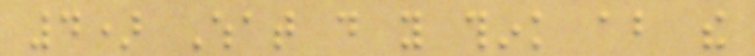4) What do you think about the
